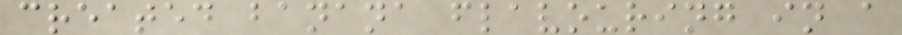created banana flavouring in a
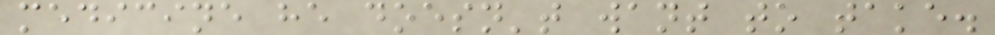medicine he doesn't want to take.
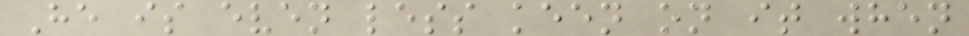He is even less keen on it when
